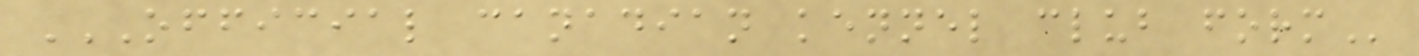OFFICIAL CANADIAN KENNEL CLUB FORM
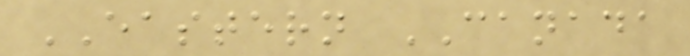EASTERN CANADA
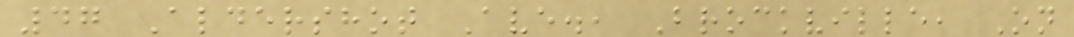47 Aldershot Ave., Brockville, On
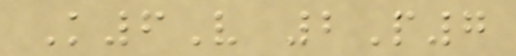K6V 2P7
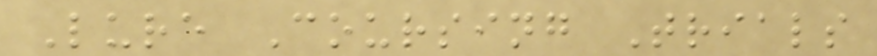Lure Coursing Trials
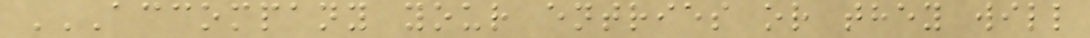ACCOMPANY YOUR ENTRIES OR THEY WILL
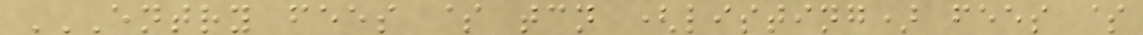ENTRY FEES $ TCN (LISTING) FEES $
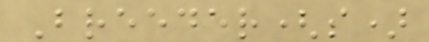Breeder(s)
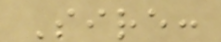Sire:
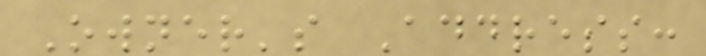Owner's Address:
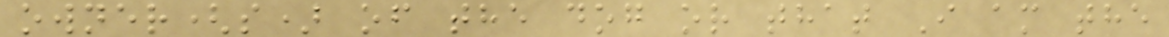owner(s) of the dog or that I am the
